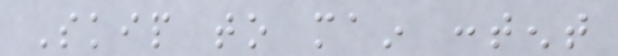Skip to main content
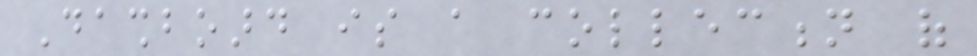Dashboard is a collection of
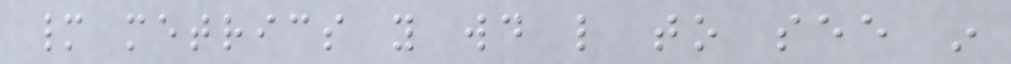many metrics you would like to see in
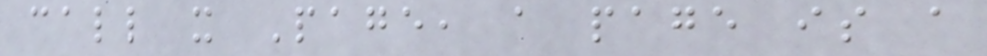call it Page, a page is a
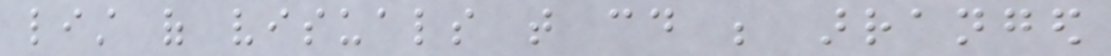list of visuals that could be arranged
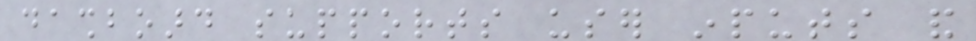dashboard supports user inputs and
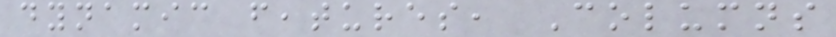dynamic features, Columns
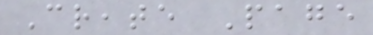Create Page
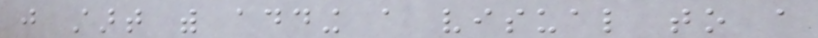just start with adding a visual to a
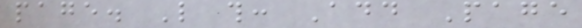page. Like this: Add Page
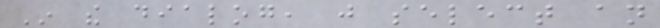In the dialog, just select an
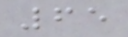65
